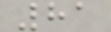81
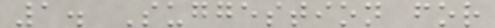1. Suggestion for
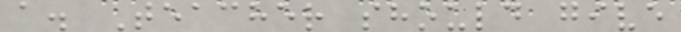a. Teacher should give
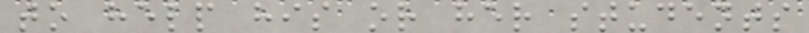to help his or her students
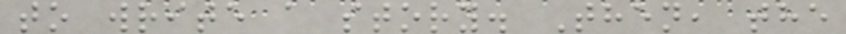to write a story. Then, the
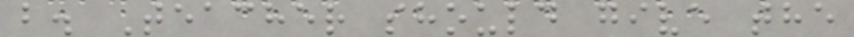b. Teacher should give the
